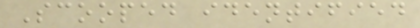Scooped identified
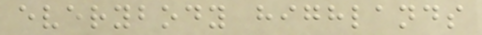everybody highlands
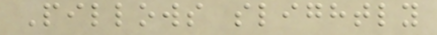Pillows slightly
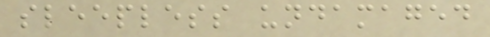sleepless undamaged
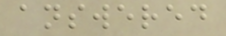answered
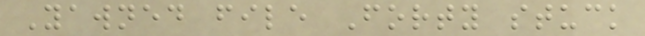Yawned file Forty stuck
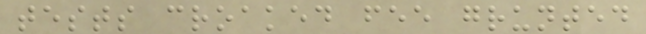tests croaked fee grunted
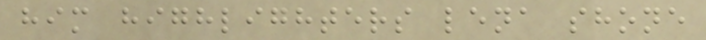him highlighters lena shone
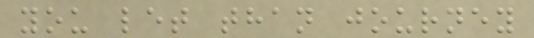you let than journey
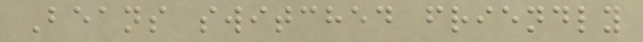Beans switched friendly
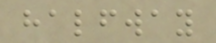halfway
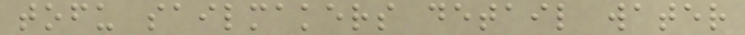tofu sailmakers detail water
